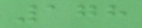178
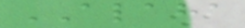ALAHA
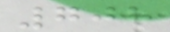708
